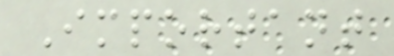Important
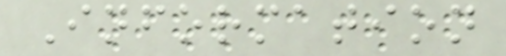Information
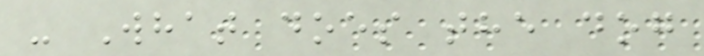- What does the dog
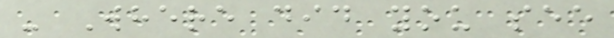- Where did you see
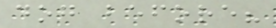dog before?
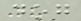dog
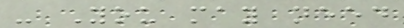- You may need
